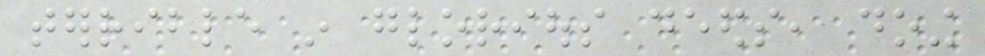terrible in glorious deeds, doing
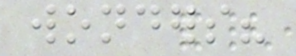wonders?
